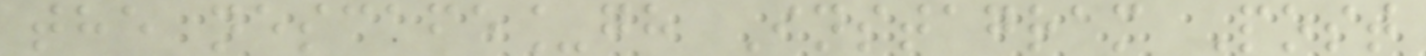the nescafe_gh Instagram Post
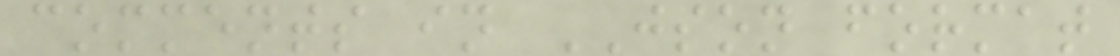comments in JSON format
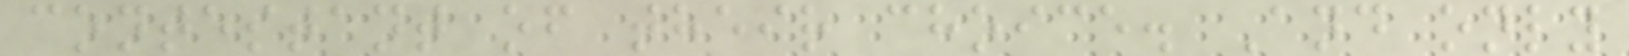contestant of their choice. And only
